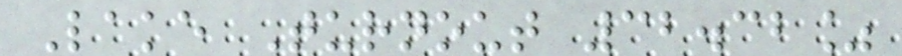Lake Turnout 32.32%
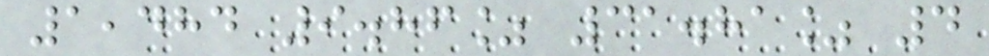1,484 9.86% 31.81% 4
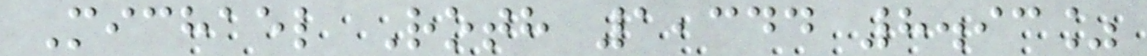Michael Roth 1,344 8.93%
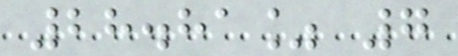28.81% 7
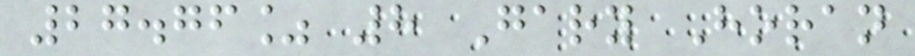27.76% 8 Gary Horan
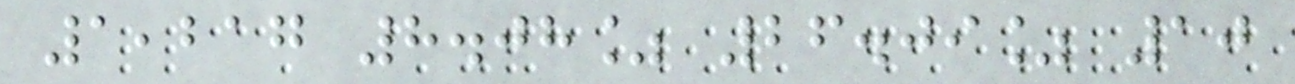1,217 8.08% 26.09% 10
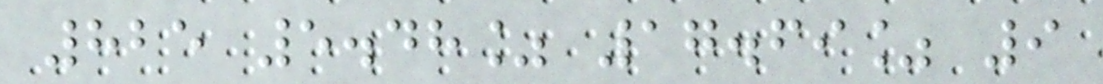825 5.48% 17.69% 9
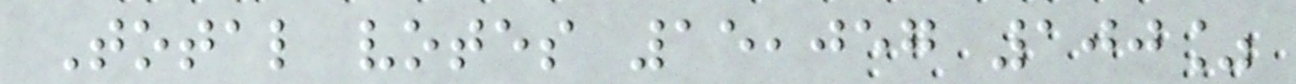Total votes 15,057 100%
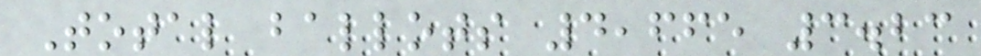Total ballots 4,665 3.23
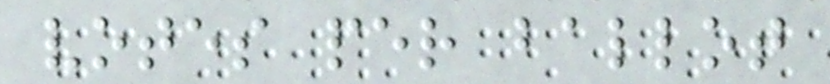votes per ballot
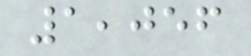1,056
